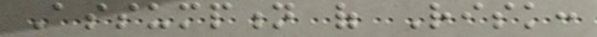Assumption of Risk:
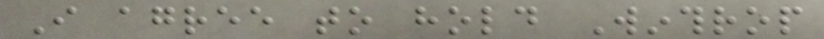I agree to hold Winthrop
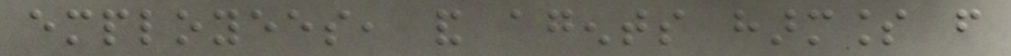employees, and agents harmless from
